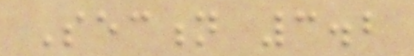Section 3.2
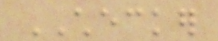CHECKER
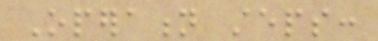Operation steps:
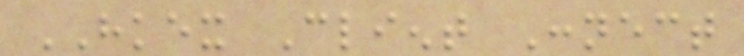HKEX Client Connect
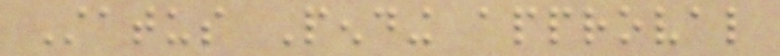Status Pending approval
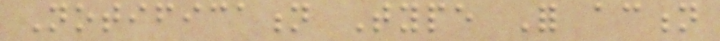Notification Type For action
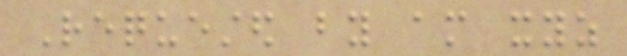Requested by am xyz
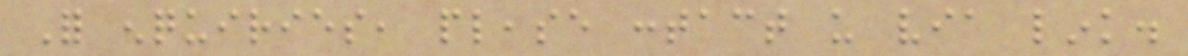For enquiries, please contact us via link.
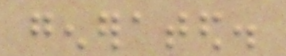generated.
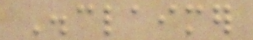Disclaimer
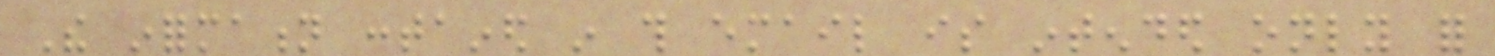The information contained in this email is intended only for
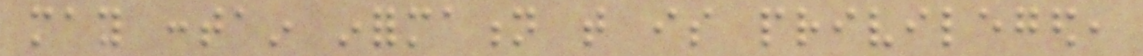may contain information that is privileged,
